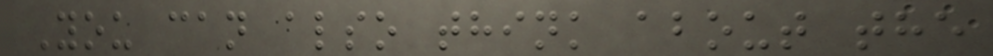You can also think about the
